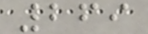269
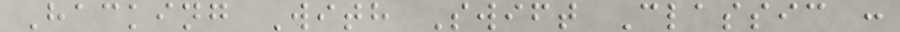Hacking With Swift Classic :
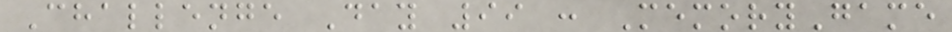Challenge Day 99 : MemoryGame
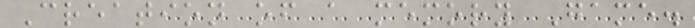Creation of a memory Game.
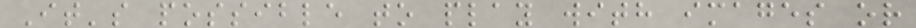It's possible to play with images or
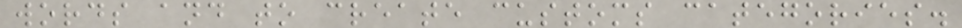words and to create customs categories.
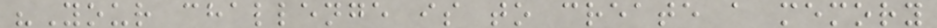"Your challenge is to create a memory
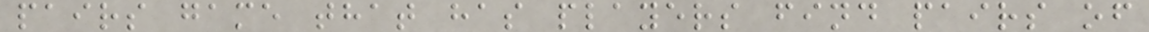pairs game that has players find pairs of
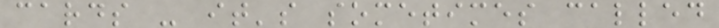cards - it's sometimes called
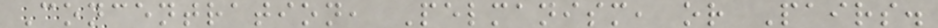Concentration, Pelmanism, or Pairs.
